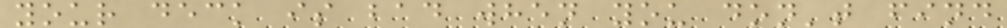your deck is bad when you don't find
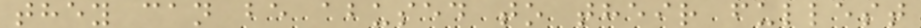they can be abused to their fullest
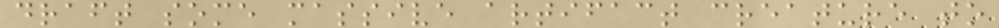draft some massive artifact creature to
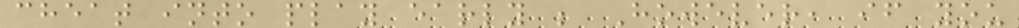cheat into play early ; However, if you
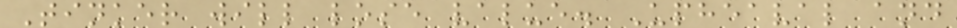Tinker will lose value. Upheaval and
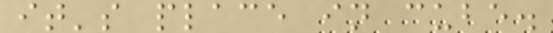it's place in cube.
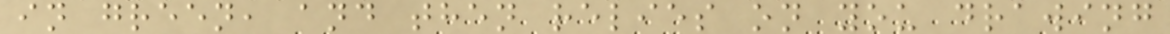in green, and then relies on you drawing
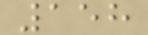158
